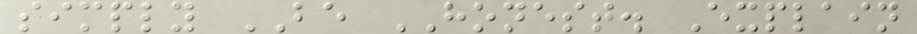simply BE HONEST. Explain
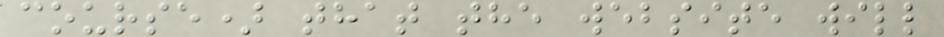course) that the website will
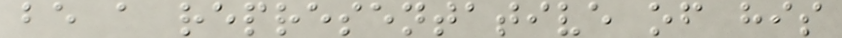be a representative of his
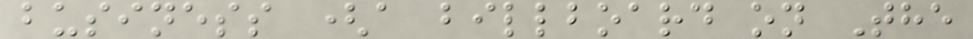business (a billboard on The
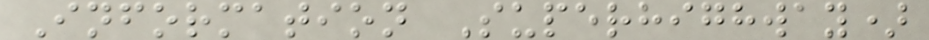Information Superhighway)
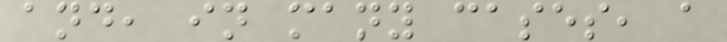and, in many cases, a
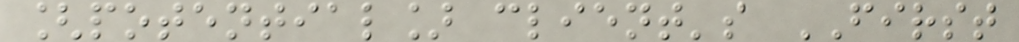[potential] client's FIRST
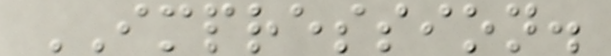IMPRESSION.
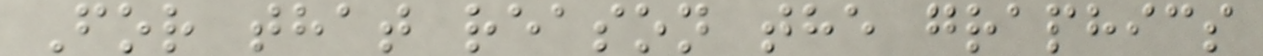For that reason the graphics
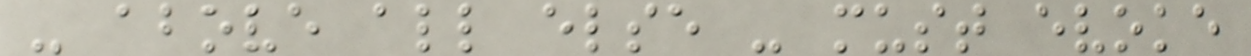- above all else - must evoke
